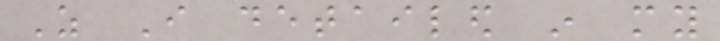As I detailed in my
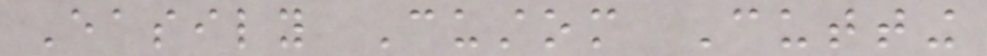Easily Custom Cutting
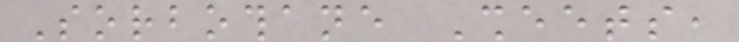Sorbothane Sheets,
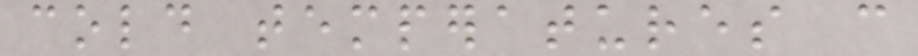cold temperatures can
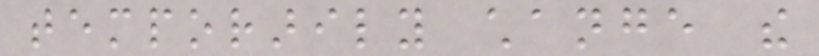temporarily change the
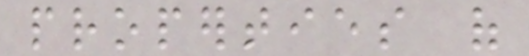properties of
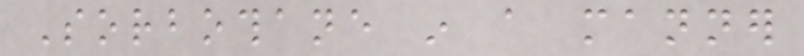Sorbothane in a manner
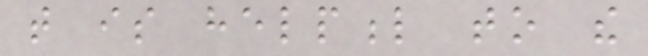that is helpful to the
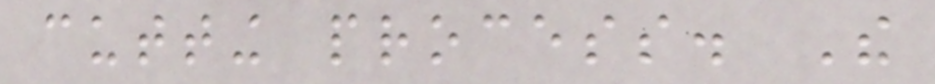cutting process. The
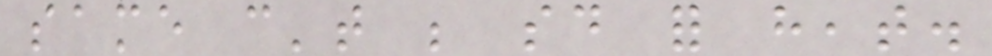same can't be said for heat.
